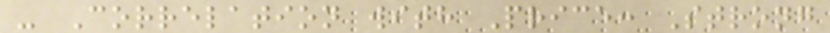- Correlation with Price: Strong
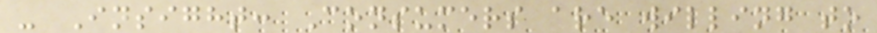- Insight: Consumers are willing to
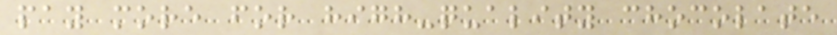pay more for high-quality chocolate
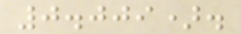0.009).
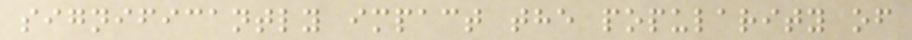significantly impact the popularity of
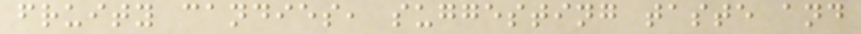fruity candies, suggesting taste and
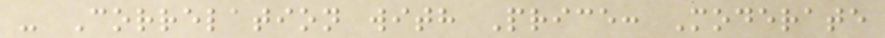- Correlation with Price: Moderate
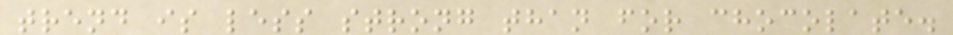trend is less strong than for chocolate.
